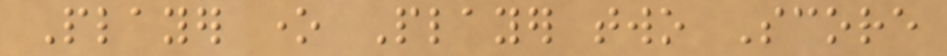Player one Player two Score
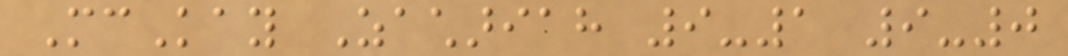McKay Zachariah 9-1 9-0
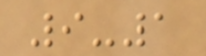9-1
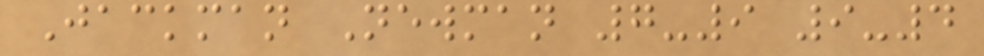Jackman Newman 7-9 9-4
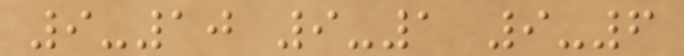9-10 9-1 9-6
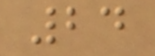24
